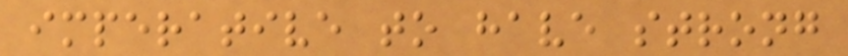imperative to have strong
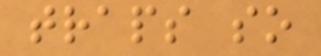traps so
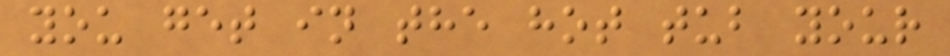you get in the hot tub your
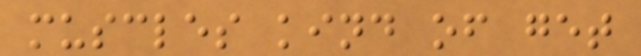muscles kind of get
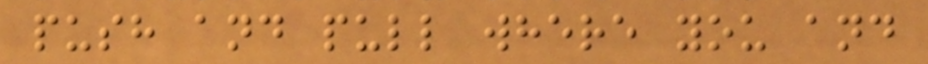push and pull where you and
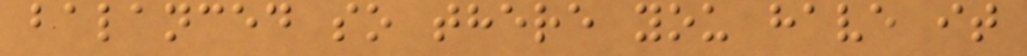balanced so there you have it
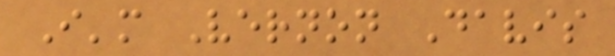I'm Vernon Davis
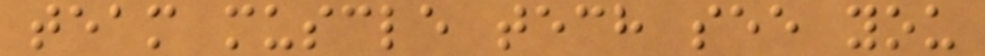team muscle tech see you
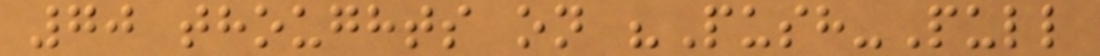70 thoughts on "Push-Pull
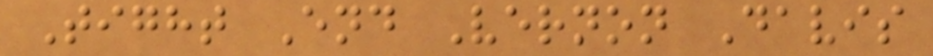Tight End Vernon Davis
